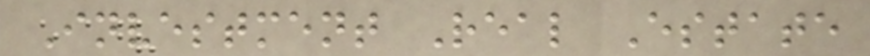Investment Real Estate
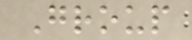Group
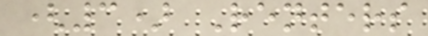(3) Renters
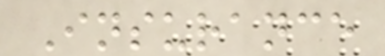Insurance
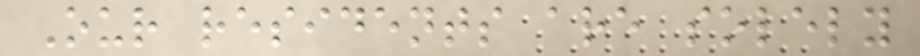Our residents are solely
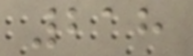218
